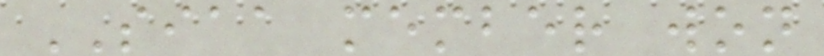SIAA member won
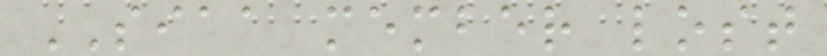SIAA member lost
